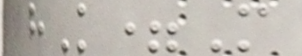hK=M
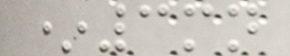*3mn
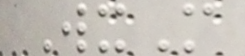WxM
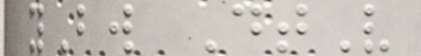yBw DtV
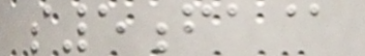s5fa@
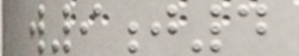w9j4
